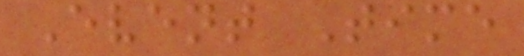Event Time
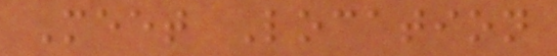Meet Location
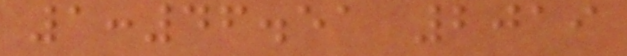1:46.51 2019
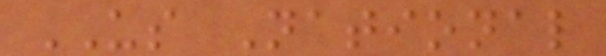US National
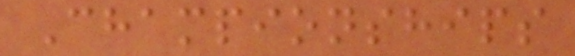Championships
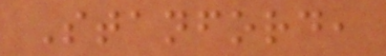Stanford,
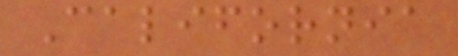California
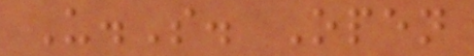U.S. Open
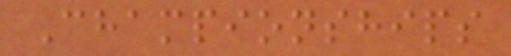Championships
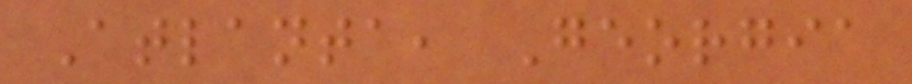Atlanta, Georgia
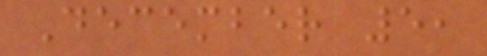December 5,
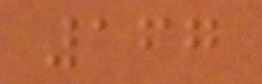167
